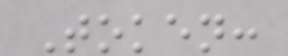Token:
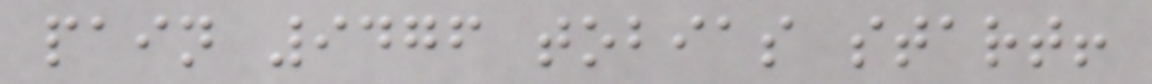pain 9476 tobias start!
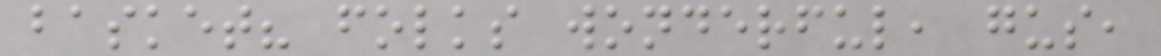basket? folks wonderful, gus,
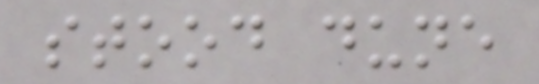stood dune
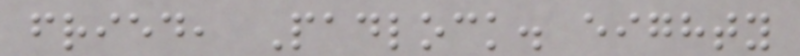fried, Padlock. eighty
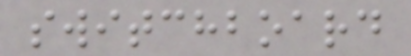switchboard
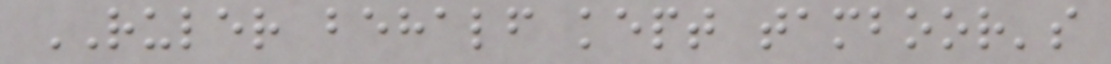RULER behalf kept tamboor's
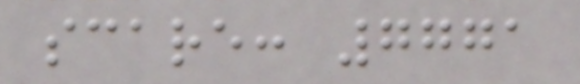scare: 7771
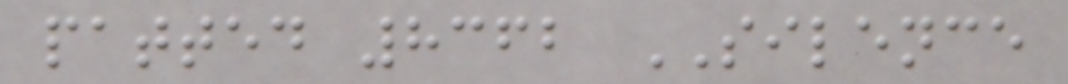patted 8362 SILENCE
